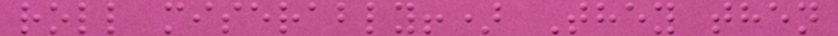roll miserably!) They then
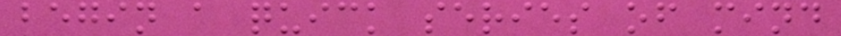begin a quick series of mind
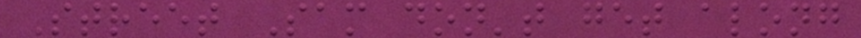Street Sam don't get along
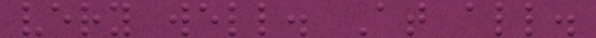very well. At all.
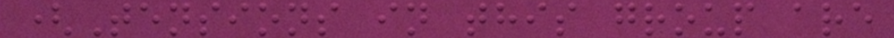(Tensions in this group are
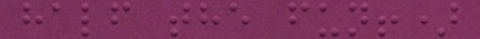half the fun!)
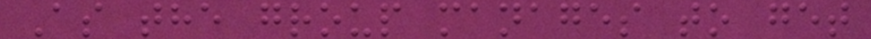As the group manages to get
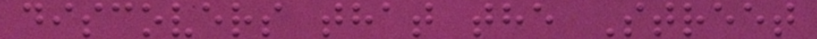discovers that the Street
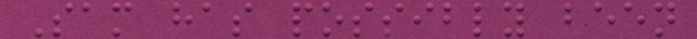Sam has possibly been
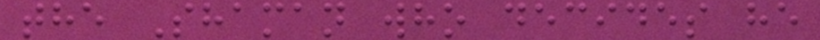the Shaman who decides he
